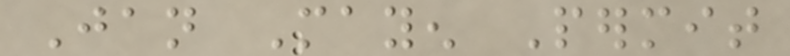Jan Mayen Permit
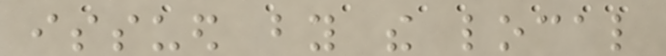issued by the local
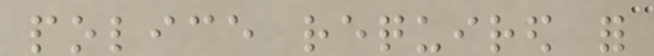police required for
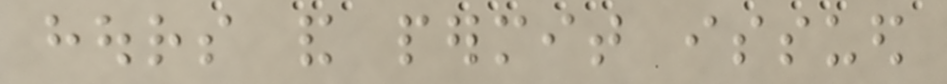hours and permit issued
